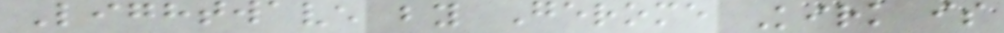Lightwave by Gerome Kirk is
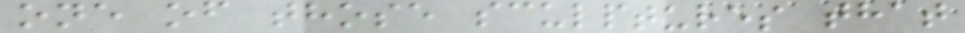one of those sculptures that
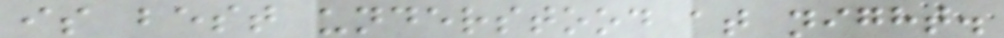is best understood at night.
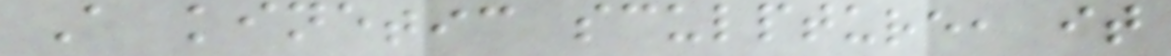A kinetic sculpture, it
